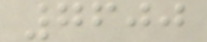7600
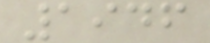1946
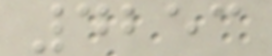4253
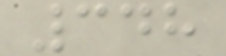348
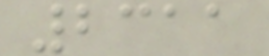2311
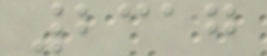2317
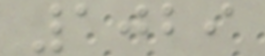1029
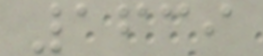1639
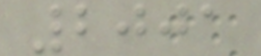2001
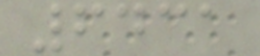6431
